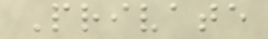Private
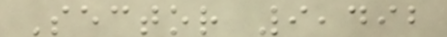Sector 9,492
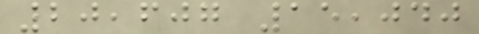20,607 15,040
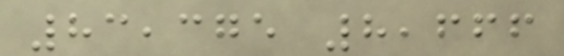83,375 8,666
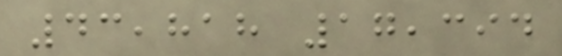43,818 17,394
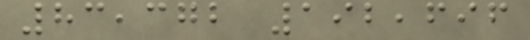83,372 192,696
